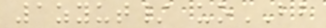1zyut/ uoBB
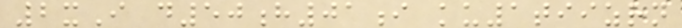2xI d50h01i ku1tiizrn
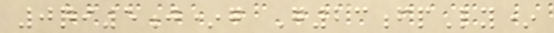0qi5j*g G23fpLy*
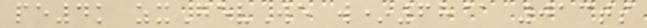pe4k zxGevWe w*68@ 013ts
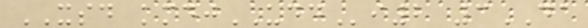XSD kmdjUDDi2 3DA
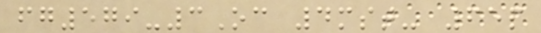fg579-3Oc 4mst- 65p
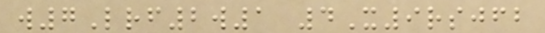w7Lrf2w1 4X9rsjfb
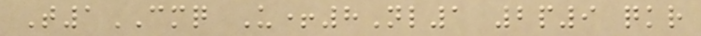T1CMQ U+8Nl1 2p9 qkr
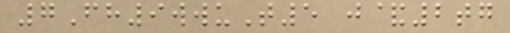7Fh9wwuT5 j&2tg
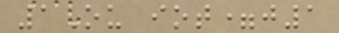1Ou iot=j1
